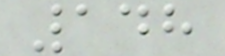148
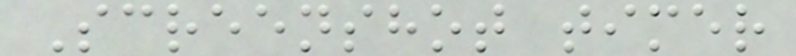Screenshot timer
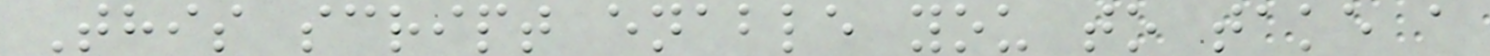This script enable you to take a
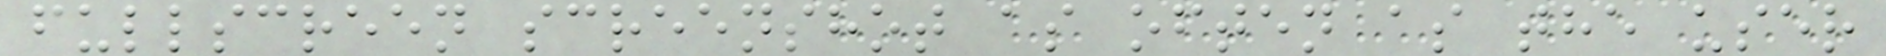fullscreen screenshot as often as the user
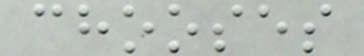chooses
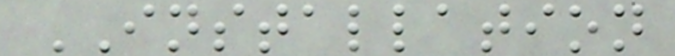INSTALLATION
